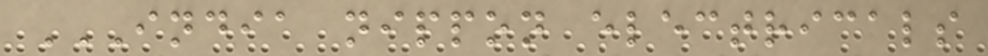INDIA NIPPON ELECTRICALS
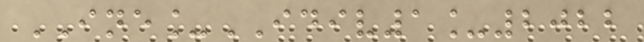INE_IDIV1_2022
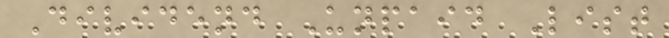Dividend Unpaid List
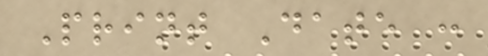Print Date :
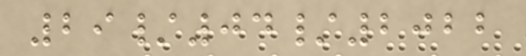29/04/2022
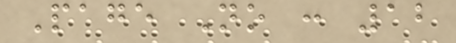Page No : 12
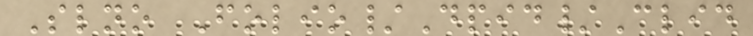Slno Folio/Dpid/Clid
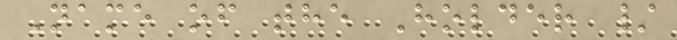Name of the Holder /
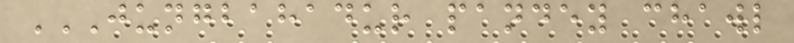JUNGBAHADUR PANDEY CHAWL
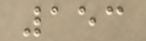153
